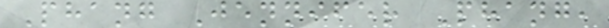Phang Jennifer Phang,
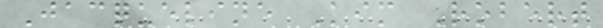Jacqueline Kim Robert
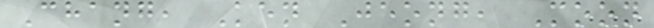Chang, Ken Jeong, Moon
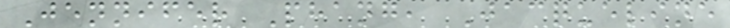Jennifer Phang, Jacqueline
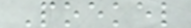Poekel
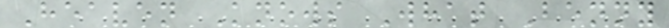Heaven Knows What Benny
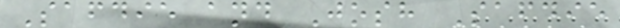Safdie and Josh Safdie
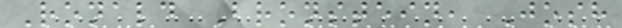Ronald Bronstein, Josh
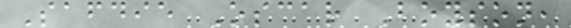Safdie Oscar Boyson,
